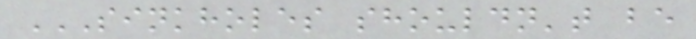SINKHOLES SHOULDN'T BE
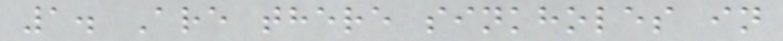1. Are there sinkholes in
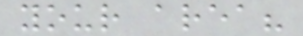your area?
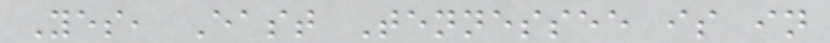Yes, East Tennessee is in
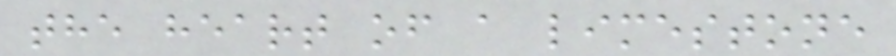the heart of a limestone
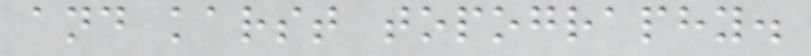and karst topography.
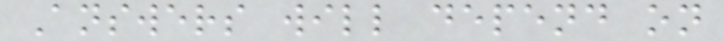Answers will depend on
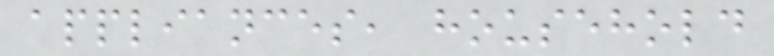appliances, household
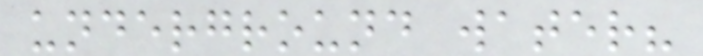underground water?
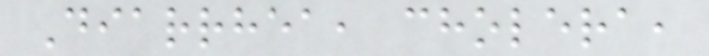Diarrhea, cholera,
